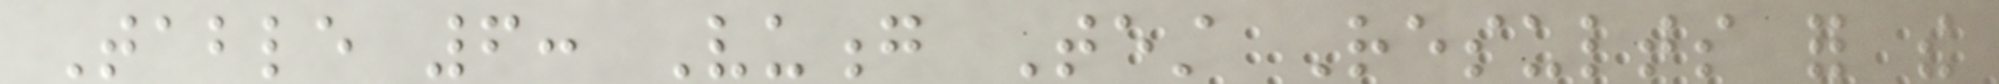Table 6: Vuong Test Results for the
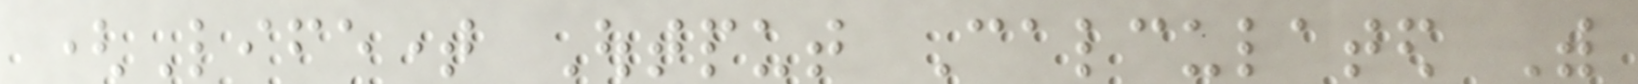(Lifetime Output Calculated With
